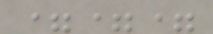===
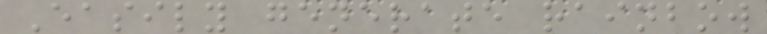Easily generate rainbow
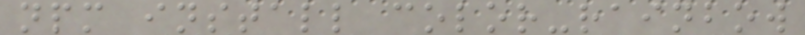npm install color-rainbow
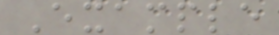Example
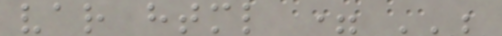var html = '';
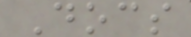Docs
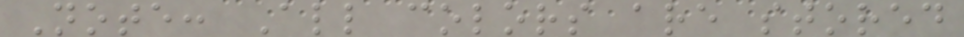Note: All colors are stored
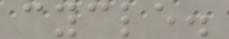cycle.
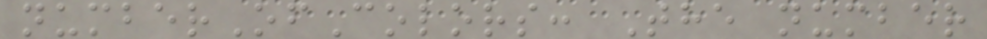numberOfColors: The number
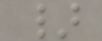}
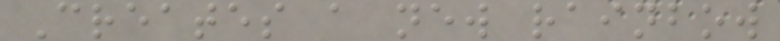Creates a new rainbow
